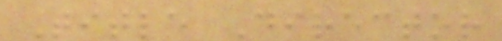Title Director
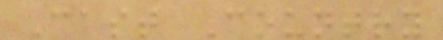Cast Country
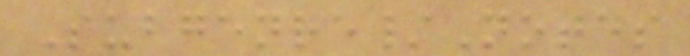Subgenre/Notes
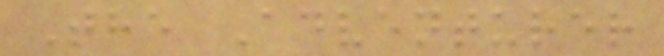The Adventurer
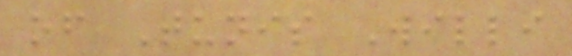of Tunis Willi
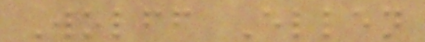Wolff Ellen
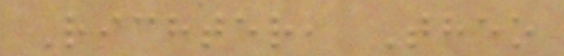Richter, Theo
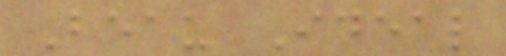Beau Ideal
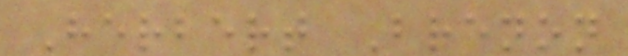Herbert Brenon
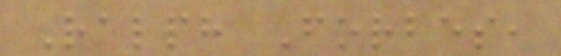Ralph Forbes,
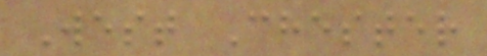West Chester
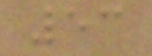53
